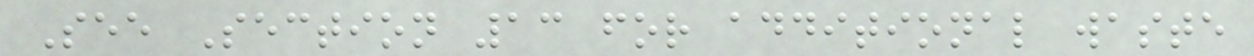See Section 13 for additional waste
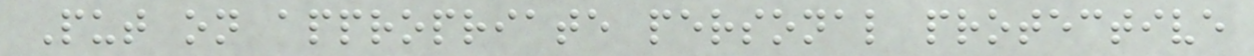Put on appropriate personal protective
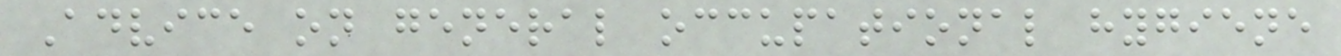Advice on general occupational hygiene
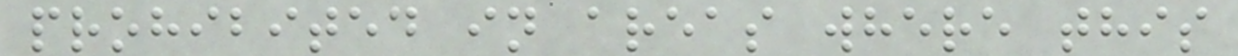prohibited in areas where this
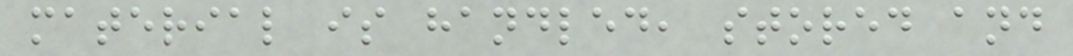material is handled, stored and
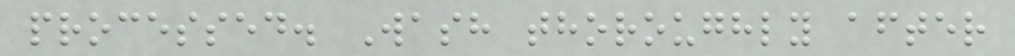processed. Wash thoroughly after
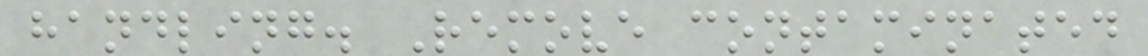handling. Remove contaminated
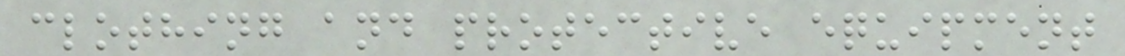clothing and protective equipment
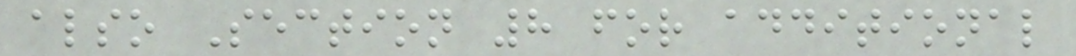also Section 8 for additional
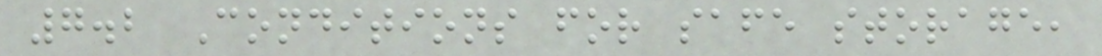7.2 Conditions for safe storage,
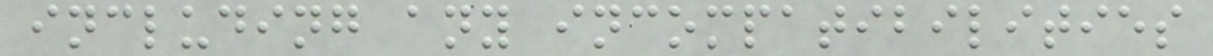including any incompatibilities
